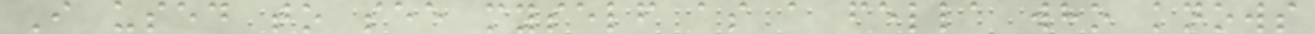I used to see myself as a fella who knows
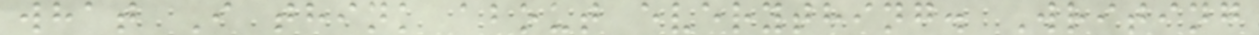what I think about everything. Writing
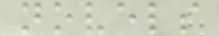novels
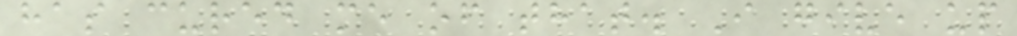has cured me of that. I give up
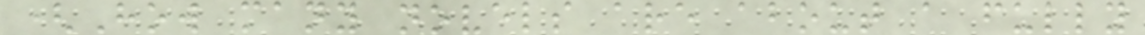(How many novels are about a fully
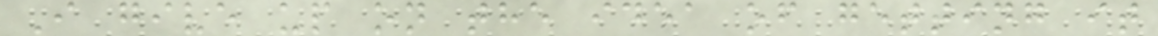I give up on the idea of getting it
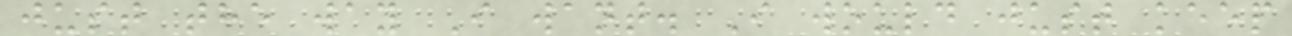just the way I want. I would just keep
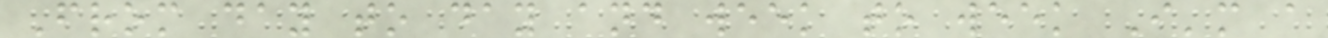From day to day and week to week I'm a
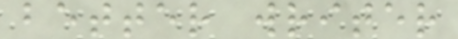better writer
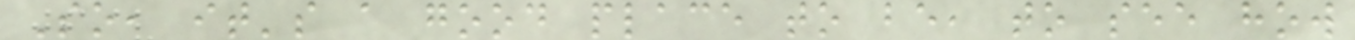So, it's a good place to be, to see how
